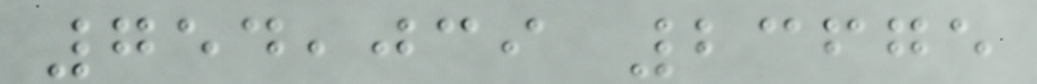754,039 23675
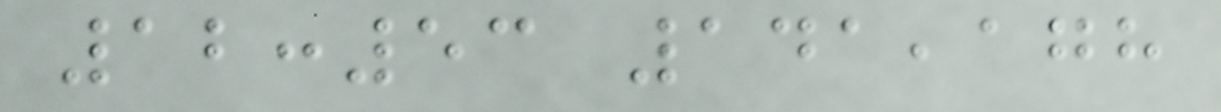12:53 141,178
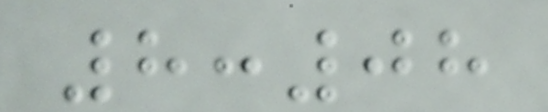8:08
